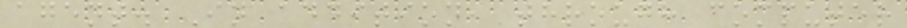agent. In addition, through computer
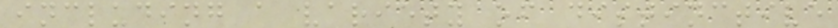including a variety of distinctive
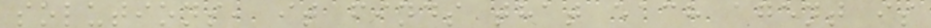solutions, it finds that each agent is
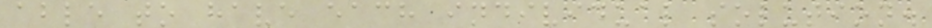able to have each individual solution.
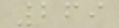269
